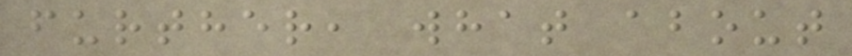further, what about
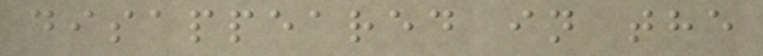disappeared in the
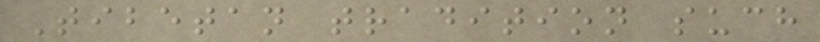Tibetan tradition such
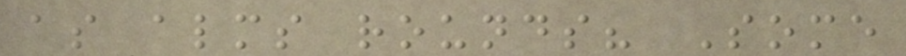as alms rounds? Some
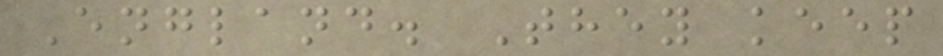England. They keep
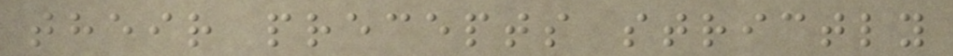their precepts strictly
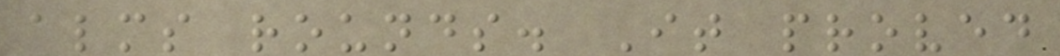alms rounds. It proved
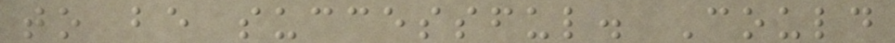to be successful. Could
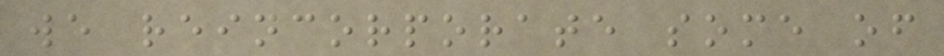we reincorporate some of
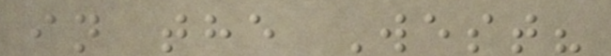in the West?
